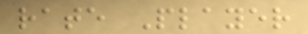rate Player
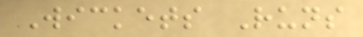Wickets Runs
